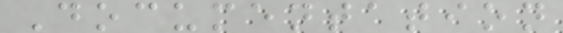Documentation
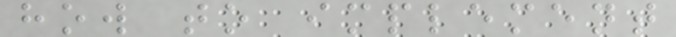how to implement
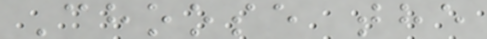Choose the
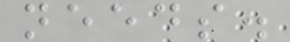needs.
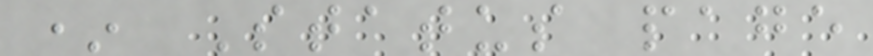* Status page
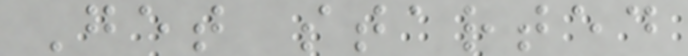Get started
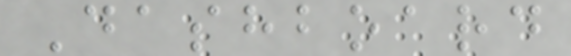Dashboard
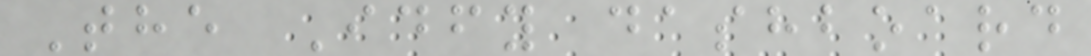The Idfy dashboard
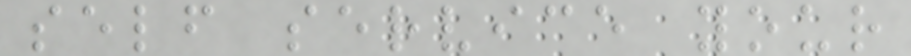self service your
